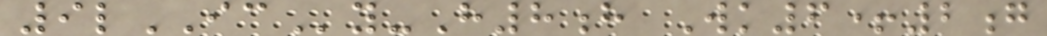9lICy-H8h Wk6+2g
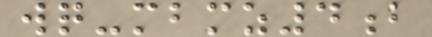wq-mbmz4b
